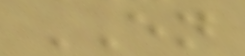EN
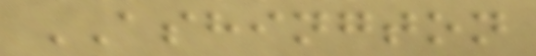ASHINGTON
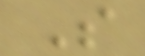S
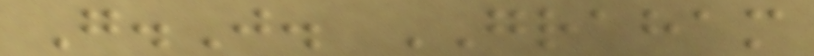G.J. GRAHAM
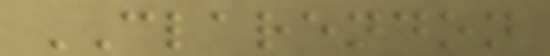CLARENDON
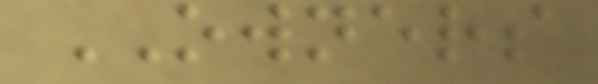OWNERS
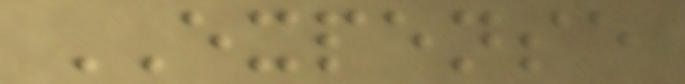EXPENSE
